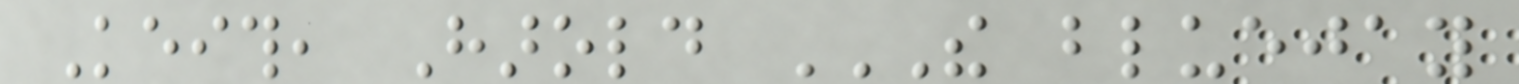Keith, Harold THE BLUEJAY
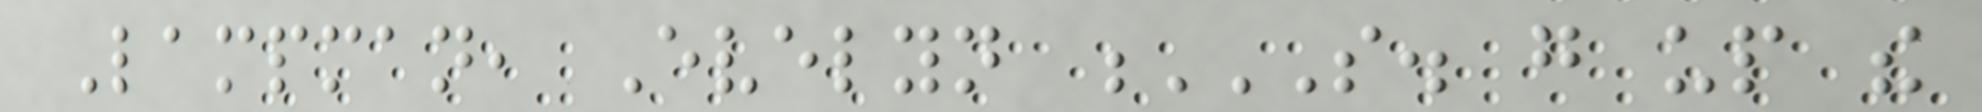Lampman, Evelyn S. GO UP THE
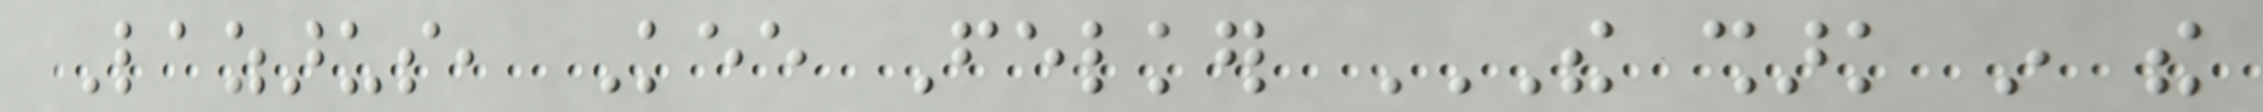Lazarus, Kee Felker THE SHARK IN THE
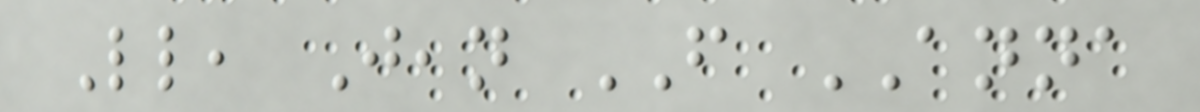Little, Jean FROM ANNA
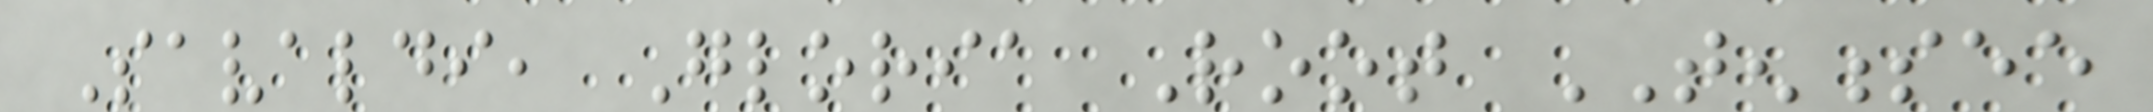Savaldi, Gloria Root TENNESSEE
